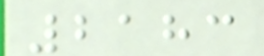2183
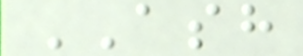ASH
